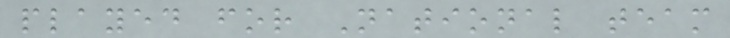played for National team
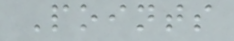Points
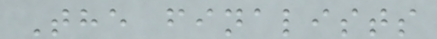The finalists
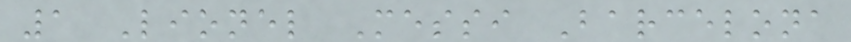1 Lionel Messi Barcelona
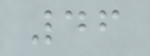46
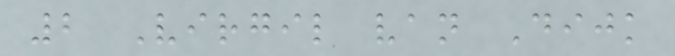2 Virgil van Dijk
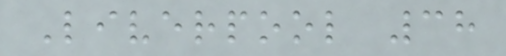Liverpool 38
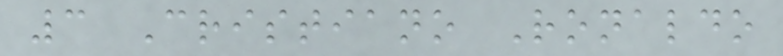3 Cristiano Ronaldo
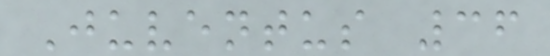Juventus 36
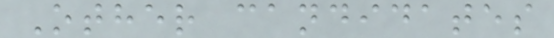Other candidates
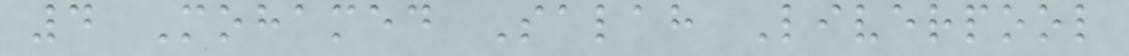4 Mohamed Salah Liverpool
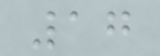17
